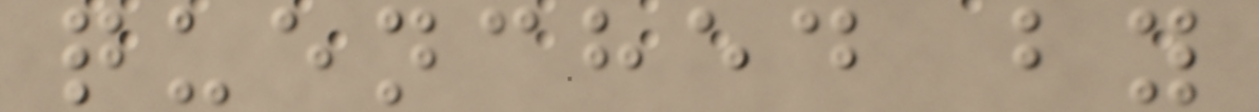quenched by
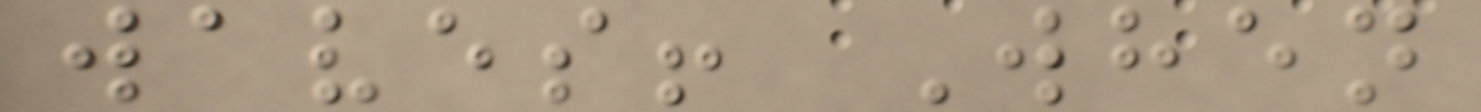waves! When
